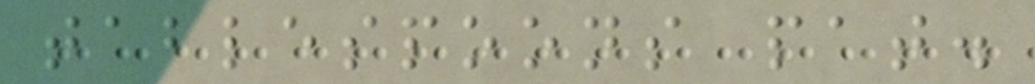tablespoons pat.
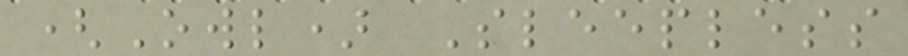(Owl) Sleepless
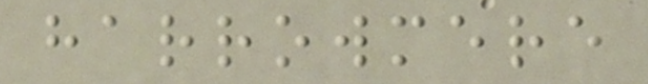harrowmere
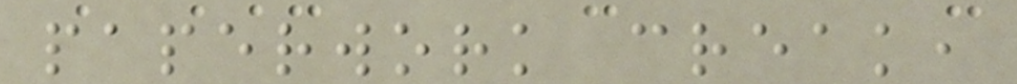paperwork creak,
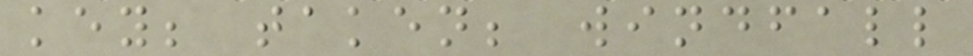key; taken; windfall
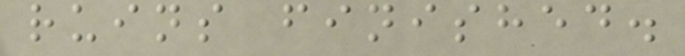ruins finished.
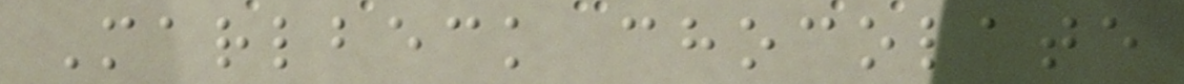Marlbeck chocolate
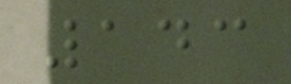143
